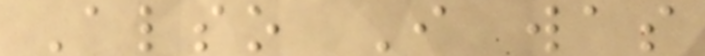Also I was
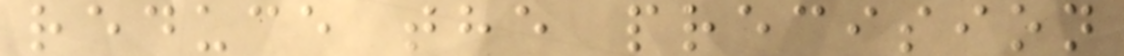reduce the precision
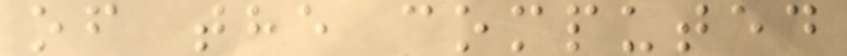of the computed
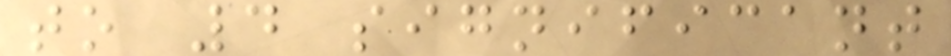to 4 significant
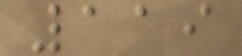119
